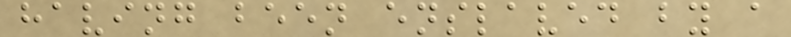having been enslaved by a
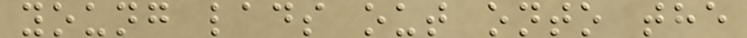young lads out onto the
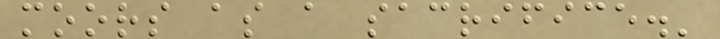moors as a sacrifice.'
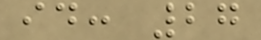id: 27
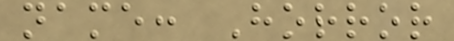name: Horror
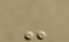-
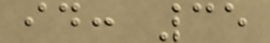id: 35
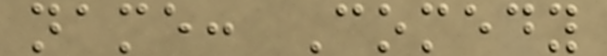name: Comedy
